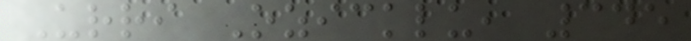Urri Ozicklu, 345
